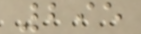295
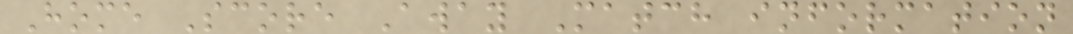Home Score Away Match information
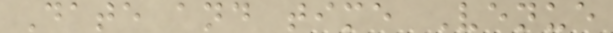Date and time Venue
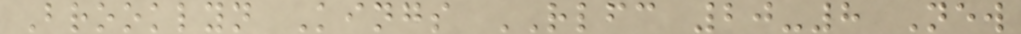Brooklyn Kings RLFC 20-8 New
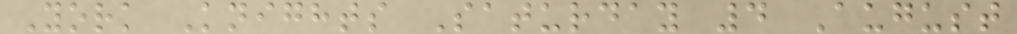York Knights Saturday 4 August
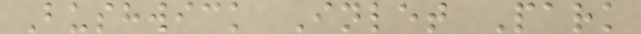Bushwick Inlet Park
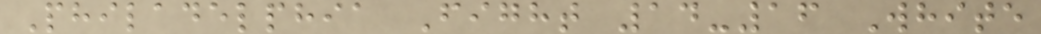Philadelphia Fight 14-16 White
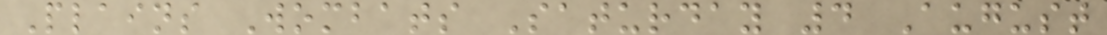Plains Wombats Saturday 4 August
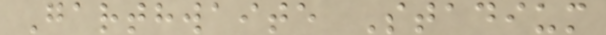Garthwaite Stadium
